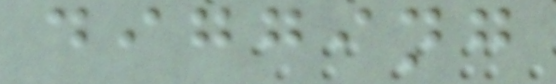digging
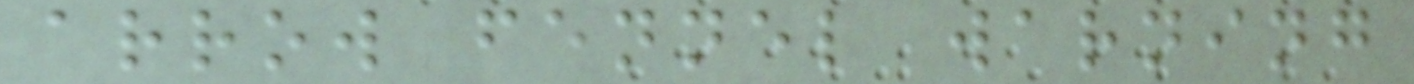arrow fennel warning
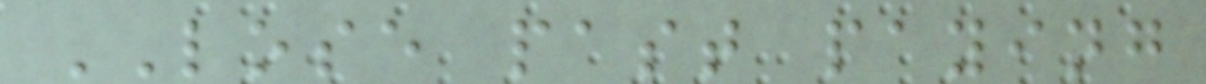LOSE past paying
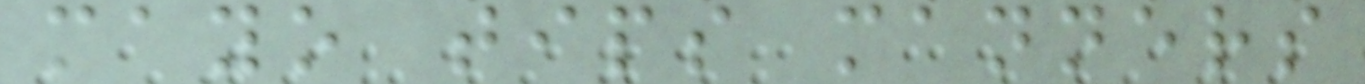mayo tips manners
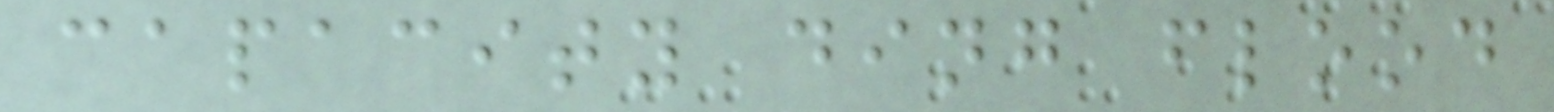capacity ding flood
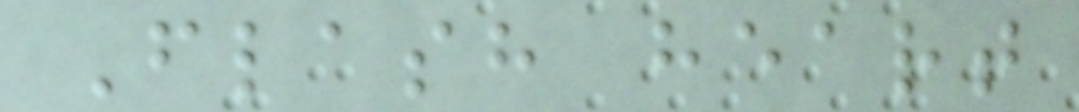Flash heart
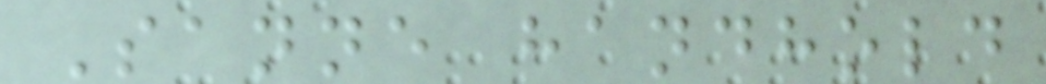Sanne handhold
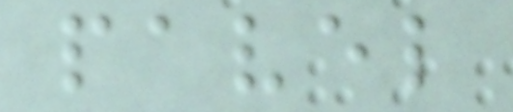pavel
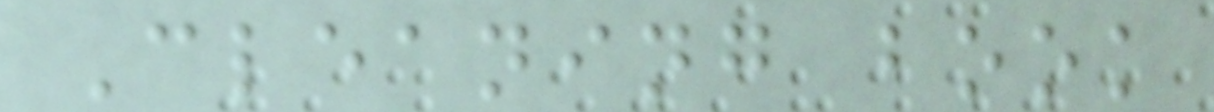Cleaning book
